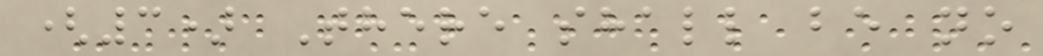(3) There shall be no
